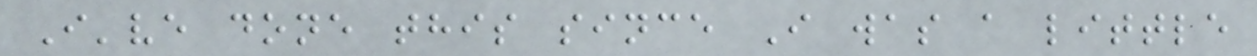I've done this since I was a little
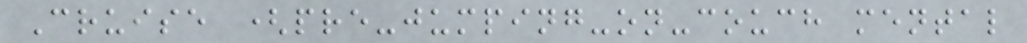Cruise (pre-jumping-on-couch mental
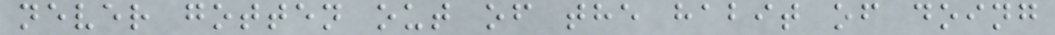never gotten out of the habit of doing
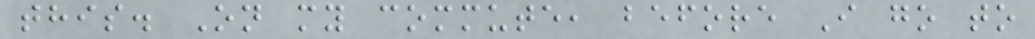this. On my commute, before I go to
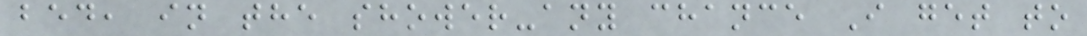bed, in the shower-any chance I get to
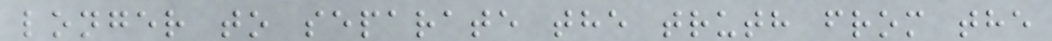longer to separate the truth from the
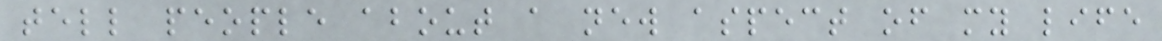tell people about a new aspect of my life
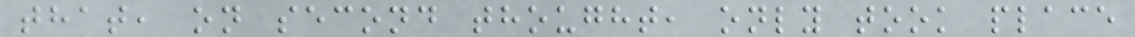that, on second thought, only took place
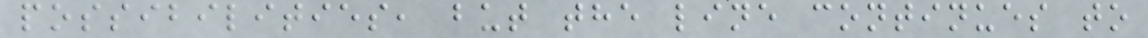possibilities, but the line continues to
